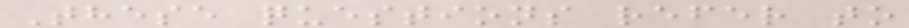These questions refer to
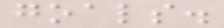goals.
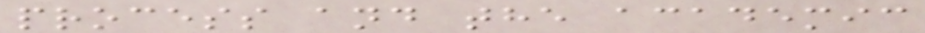process and the academic
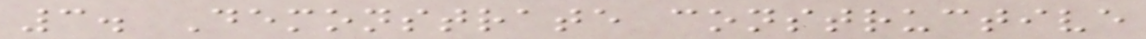3. Demonstrate constructive
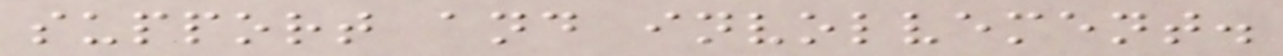support and involvement.
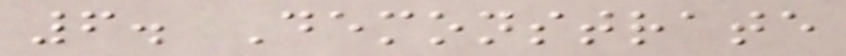6. Demonstrate
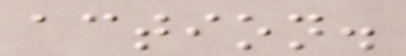action.
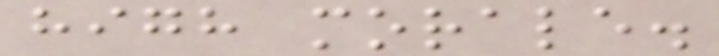high morale.
